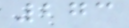273
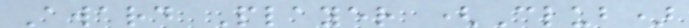Award Player (Club)
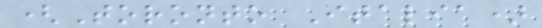(Toronto Italia)
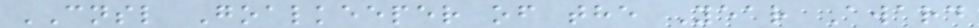CNSL Goalkeeper of the Year Award
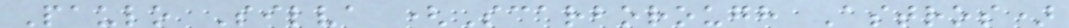Paulo Silva (Scarborough Astros)
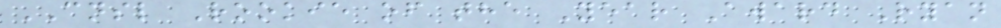CNSL Rookie of the Year Award Ryan
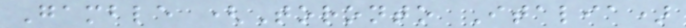Gamble (Toronto Italia)
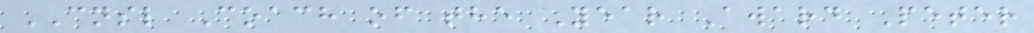CNSL Coach of the Year Award Peter
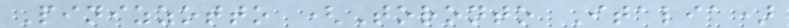Pinizzotto (Toronto Italia)
